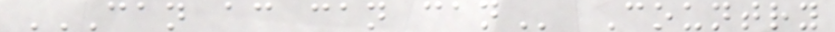CAN AC CAN CAN Country
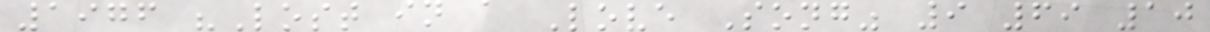1976 "Lost in a Love Song" 9 69 10
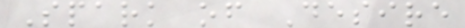Spark of Desire
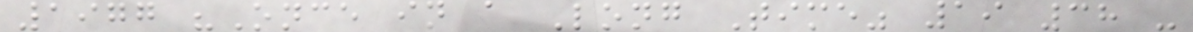1977 "Once in a Long Time" 19 38 -
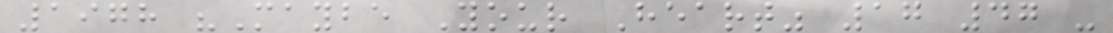1978 "Maybe Your Heart" 17 47 -
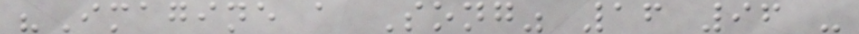"Imagine a Song" 16 96 -
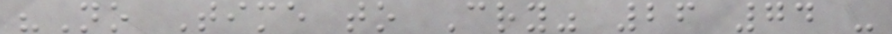"No Time to Cry" 26 74 -
